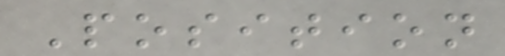Position
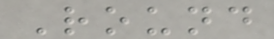Round
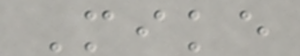Mike
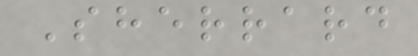Sherrard
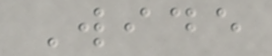Wide
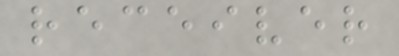receiver
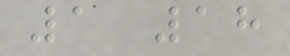1 18
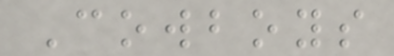Cowboys
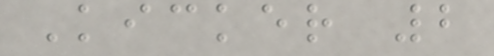Kicker 2
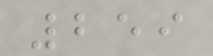259
